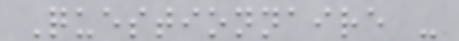Questionnaire -
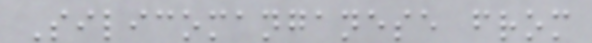Silicomanganese from
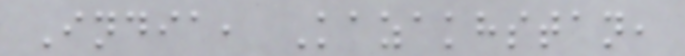India, Kazakhstan,
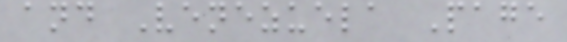and Venezuela Page
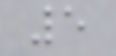5
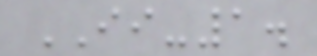II-1.
